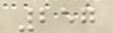257
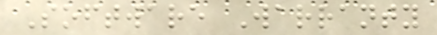Software Warranty
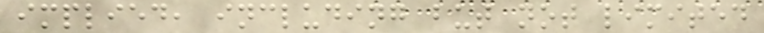implied, including but not limited
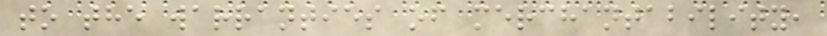to the warranties of merchantability,
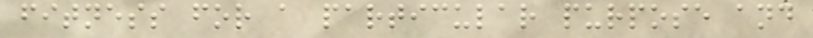fitness for a particular purpose and
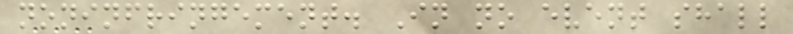noninfringement. In no event shall
